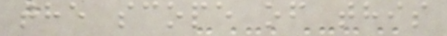the scope of this
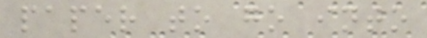paper to go into
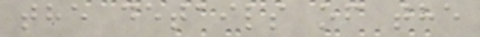the details of the
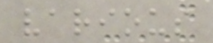various
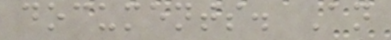documents. An
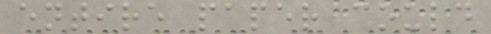entire paper could
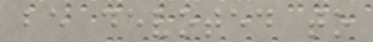be devoted to
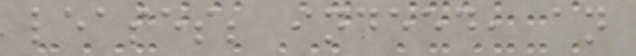leases; indeed, an
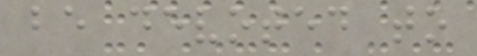be devoted to
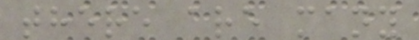there are many
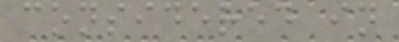considered in
